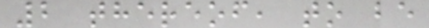2 thereof, to be
